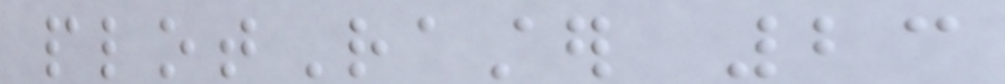plotRaster 23
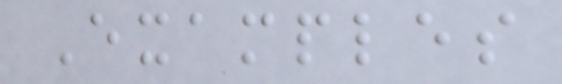Examples
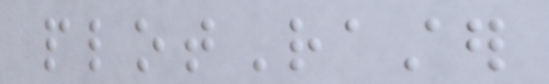plotRaster
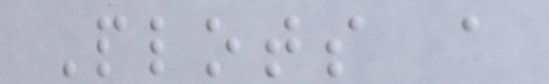Plots a
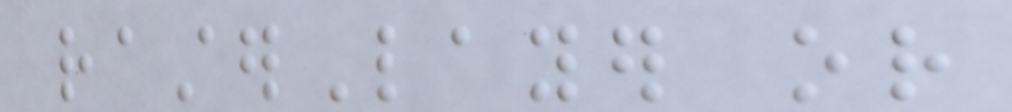rasterLayer or
